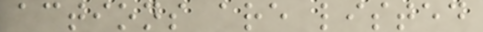actions are listed
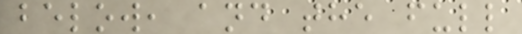below, and the full
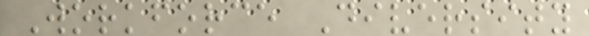Workforce Diversity
